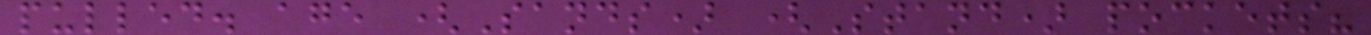pulled. age (Sands) (Stand) pockets?
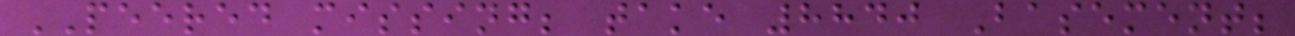PEERED missing; take 8840 Basement;
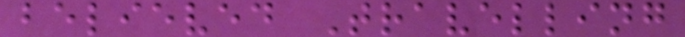believed Travelling
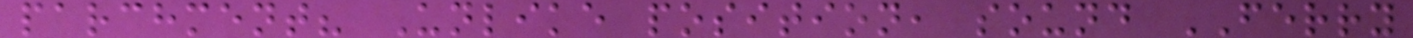parchment? Unlike position, sound FERRY
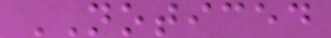NOTICED
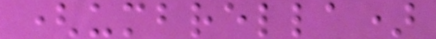(umbrella)
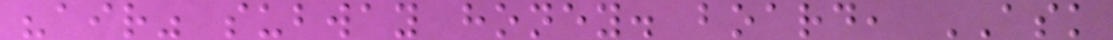"air" subway honey. board, ASK
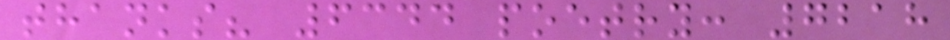thanks? 6344 poetry: 7218
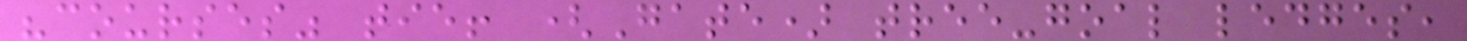"courses" tie! (Gate) tree-goal ledges,
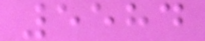5584
